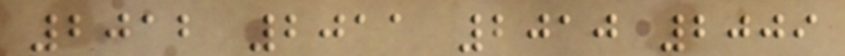2012 2011 2010 2009
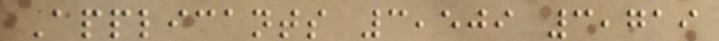Applicants 3,509 3,719
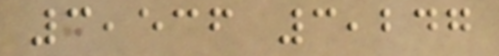3,536 3,247
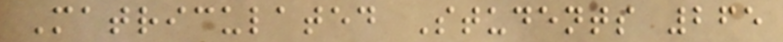Matriculated Students 265
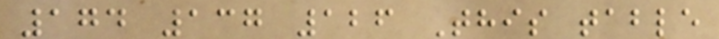174 137 126 This table
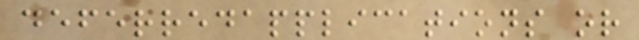deferredapplications or
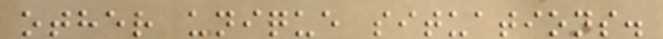other unique situations.
